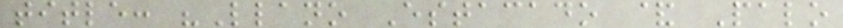title: "Llano Estacado & Palo
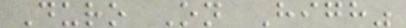Duro On High"
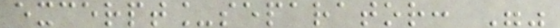excerpt_separator: ""
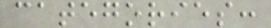categories:
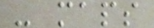- maps
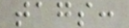tags:
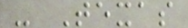- Texas
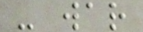- war
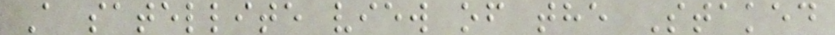A satellite view of the Staked
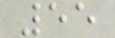55
